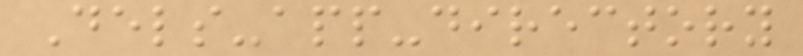Dels-app-directory
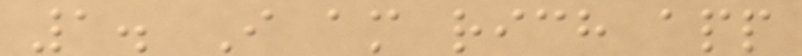1. I am rich app
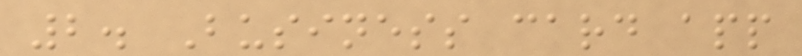2. Business card app
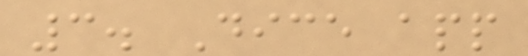3. Dice app
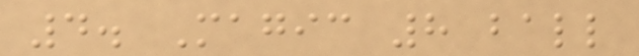4. Magic 8 ball
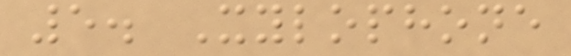5. Xylophone
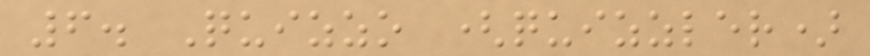6. Quizzo (quizzler)
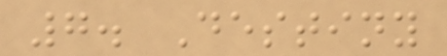7. Destiny
